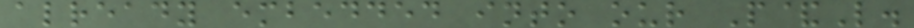already embedded into our P&L.
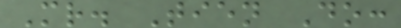Mr. Tien Do:
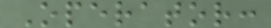Operator:
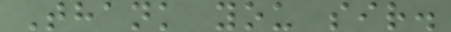Thank you sir.
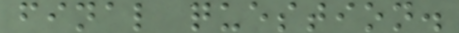final question.
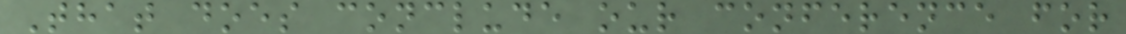That does conclude our conference for
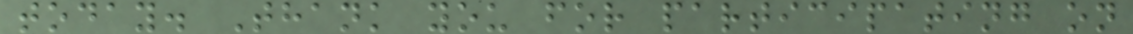today. Thank you for participating on
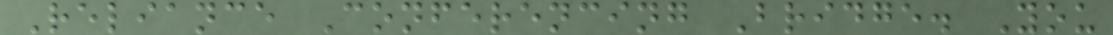Reliance Conferencing Bridge. You
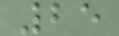25
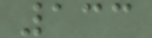133
